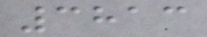3813
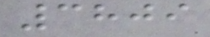3809
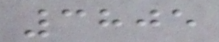3805
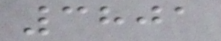3801
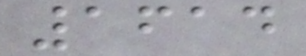1614
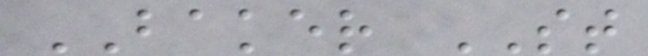BAKER ST
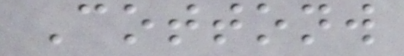Cottonw
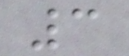3
